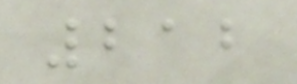212
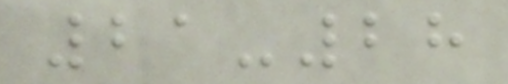21-28
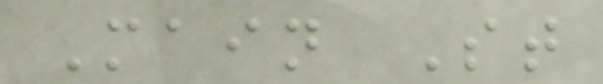Main St
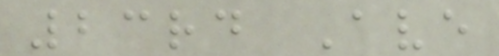23rd Ave
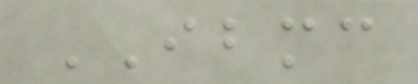IBMC
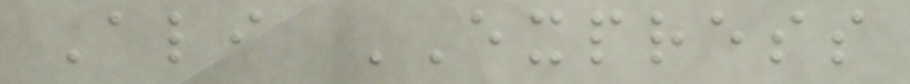Ali EXPRESS
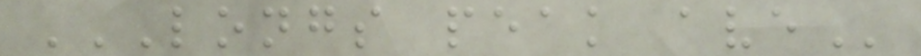LONGS PEAK AVE
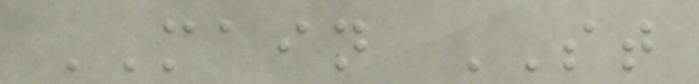MAIN ST
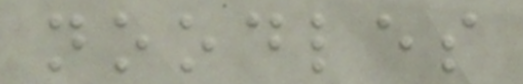noodles
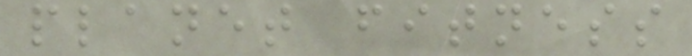planet fitness
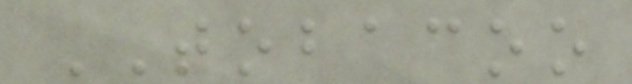TOBACOO
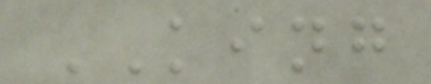KING
